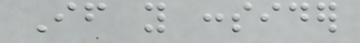If you consider
